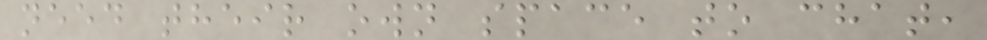need their own space to chat,
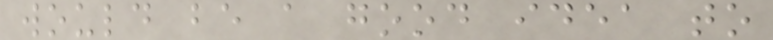would be a good idea to
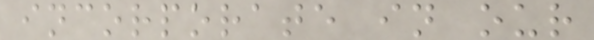incorporate in our
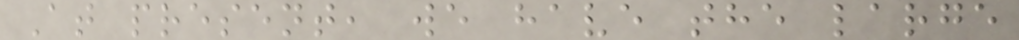At present, we have the large
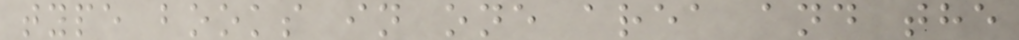type books in one area and the
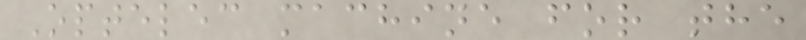Optelec machine for the
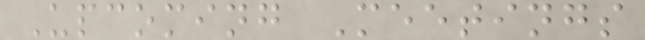Upcoming Meetings
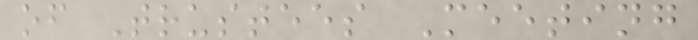of Trustees Meeting
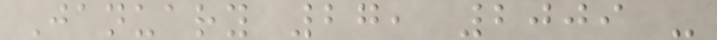January 27, 2009 -
